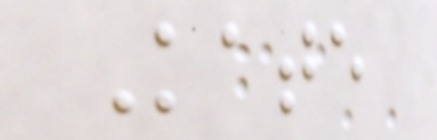Kate
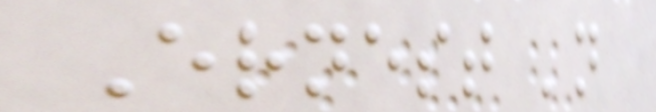Ernest 'n
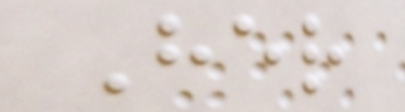Her
